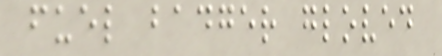fuel badger gloved
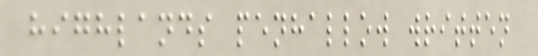highlands penhallow written
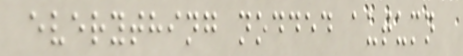everything nodded autumn
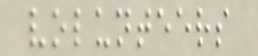volunteers
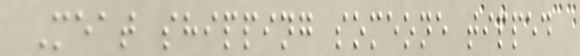Meat shipping someone tipped
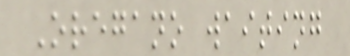Oregano waiting
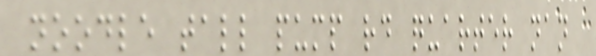noodle tall pump rd quarter nan
